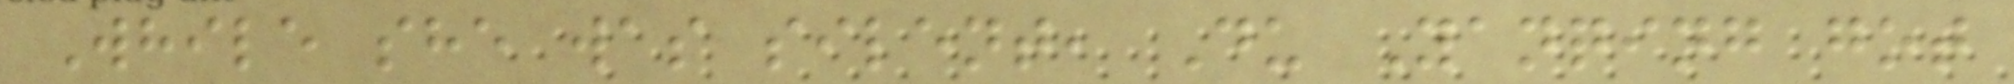While she was silent, Du Yanqing got
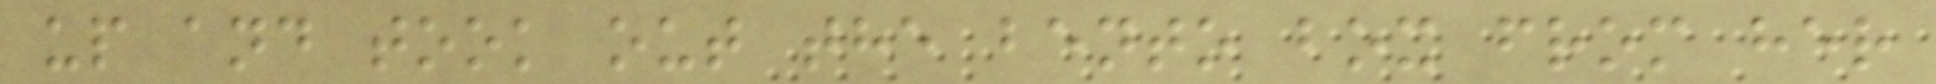up and took out the bento box from her
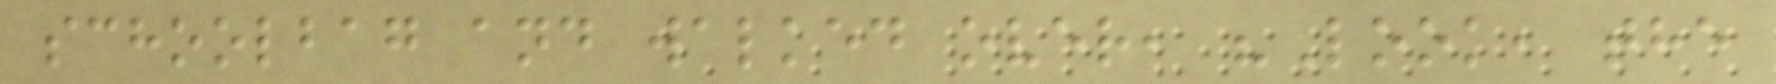schoolbag and walked over, "Look, the
